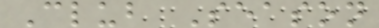Club Season
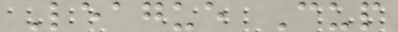League Cup
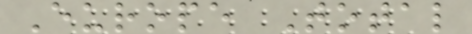Europe Total
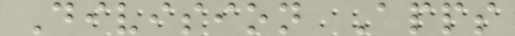Division Apps
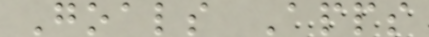Goals Apps
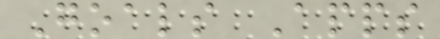Goals Apps
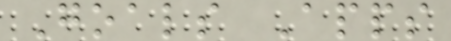Goals Apps
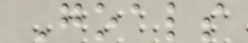Goals
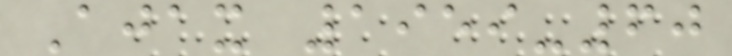Ajax 1959-60
